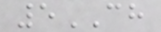5CH
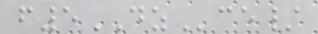f5DZce/
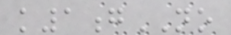k1gNO
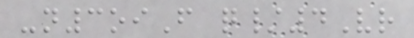-n3oiF q/4Vr
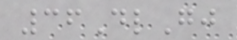36DlGj
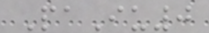PaIu0
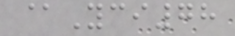@Yci78
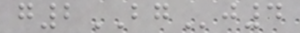g2BGj4
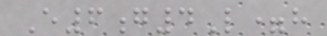E6g4L=h
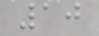10
